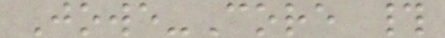Jowe-Core #
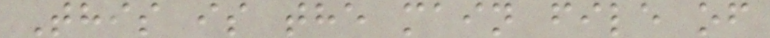This is the main file of
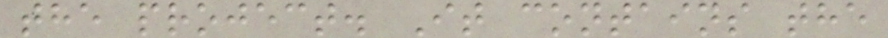the project. It contains the
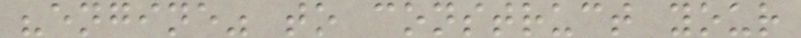"engine" to construct your
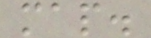map.
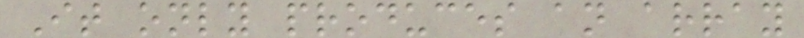It only produces an array
